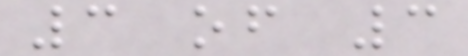3 of 3
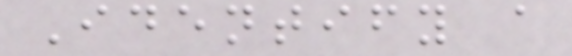Identify a
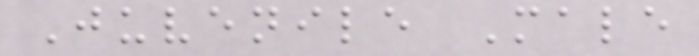Juvenile Male
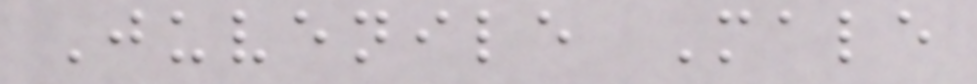Juvenile Male
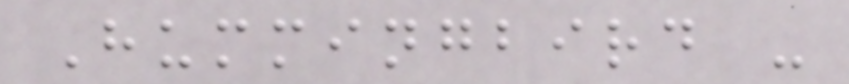Hummingbird -
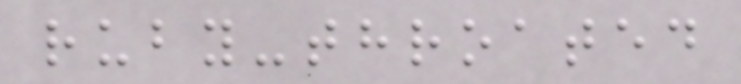ruby-throated
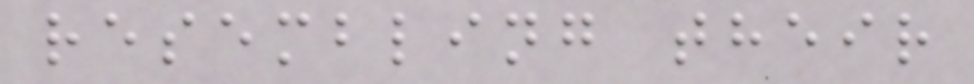resembling their
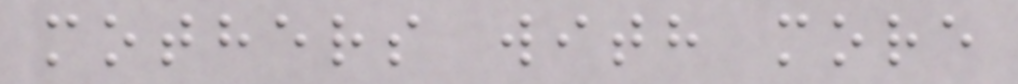mothers with more
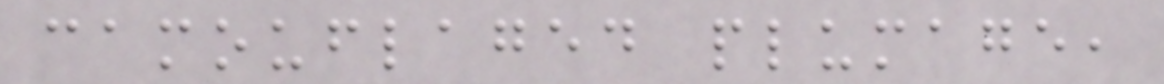camouflaged plumage,
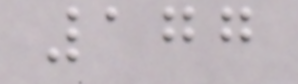177
